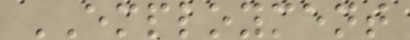EMPLOYMENT
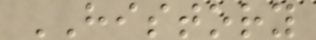HISTORY
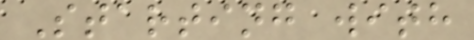Starting with
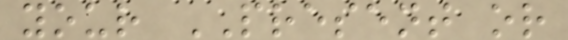your PRESENT or
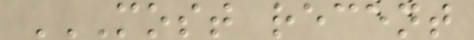MOST RECENT
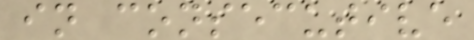in consecutive
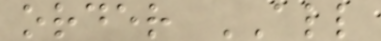order ALL
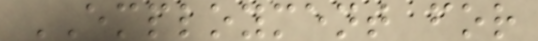EMPLOYMENT for
